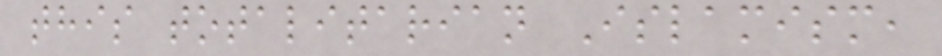this totalitarian Islamism,
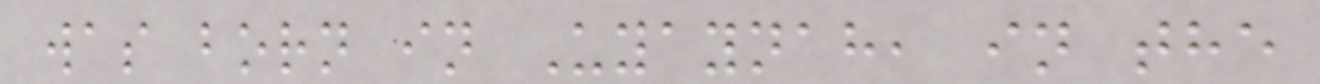was born in Uyaynah, in the
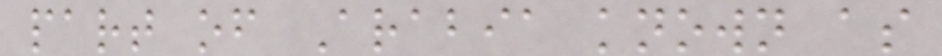part of Arabia known as
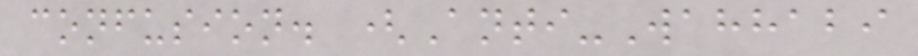confusion. (Anti-Wahhabi
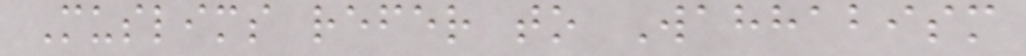Muslims refer to Wahhabism
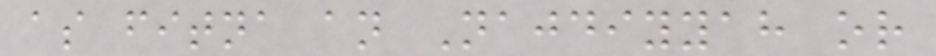as fitna an Najdiyyah or
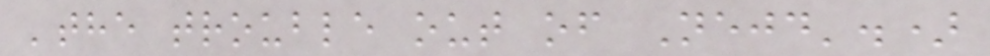'the trouble out of Nejd'.)
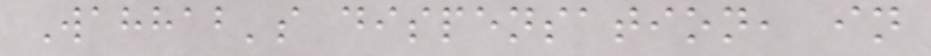Wahhab's dispensation, in
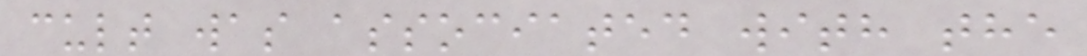cult was associated with the
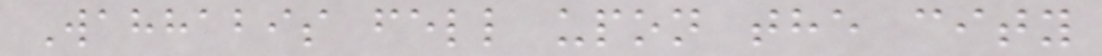Wahhabis fell upon the city
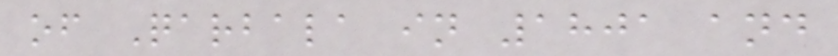of Qarbala in 1801 and
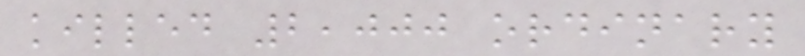killed 2,000 ordinary
